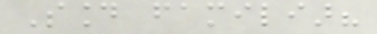Sound familiar?
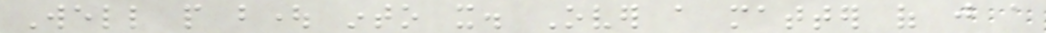Well people bought into it. Over a matter of just a
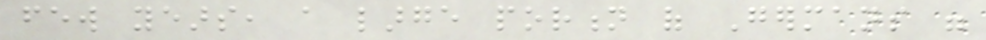few years, a large portion of Germans were
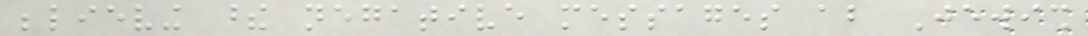believing these negative messages about Jewish
